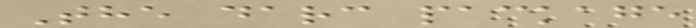The darc package
